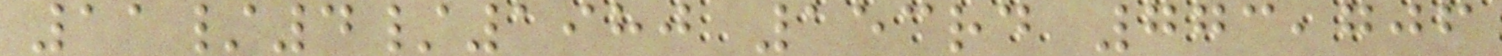11/4/1980 153rd 773,706
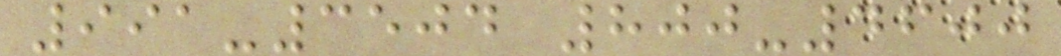991-3504 800-4600
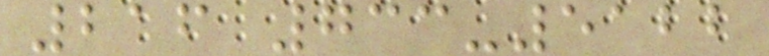216 733-5122
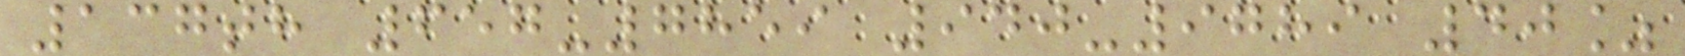137th 657-7859 940-9789 40%
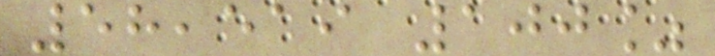58,519 100%
